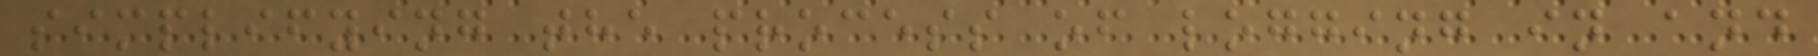simplifying the process of logging in and
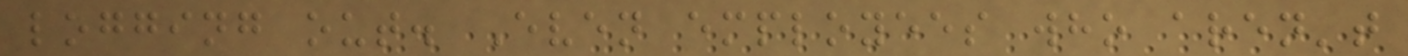logging out. Even employees who aren't
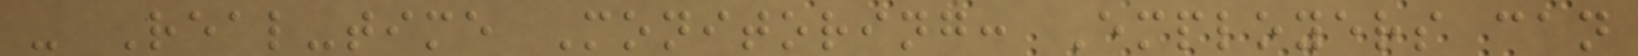- Real-time Monitoring: Employers can
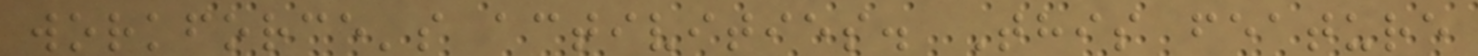workforce's activities. This feature
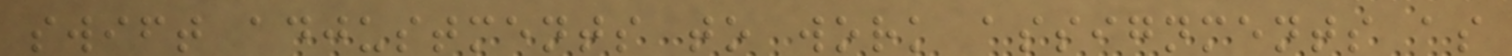swift adjustments to work assignments as
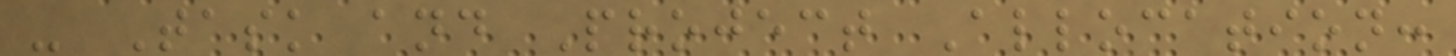- Task and Project Allocation:
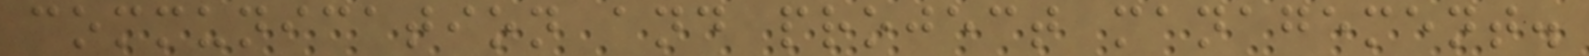communication and project management.
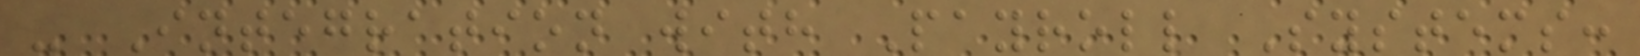- Integration with Payroll Systems:
